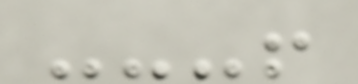---!
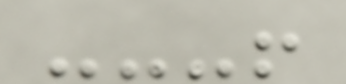---!
